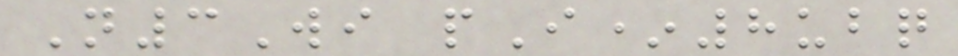N3Wi pI*8ubq
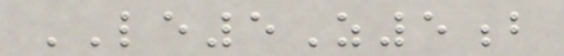LE5Z5b
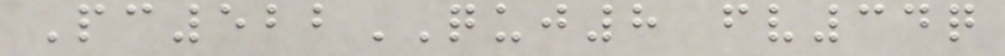Pc522QUJ8 fv34q
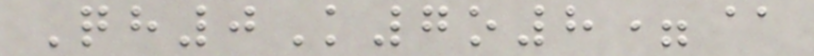Qh0K7o8=@
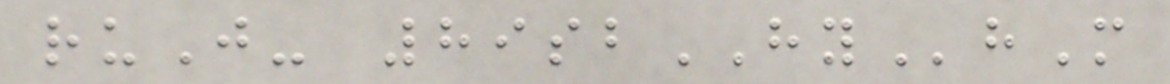ruJ- 89sbHYhM
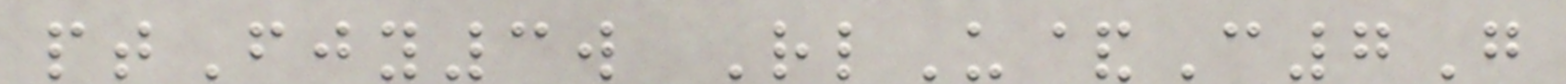ptFjy3w RlU&C7G
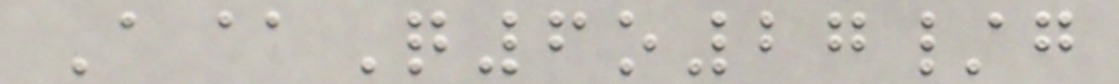A@Q6o27/g
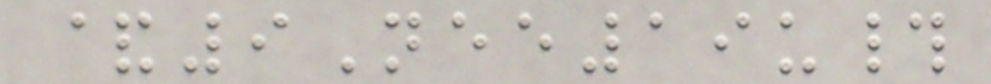&9Nee19u#
